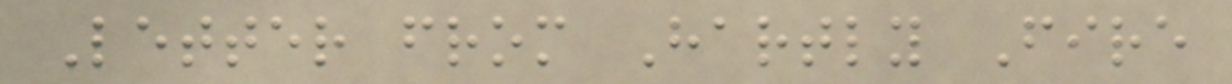Letter from Hartly Fire
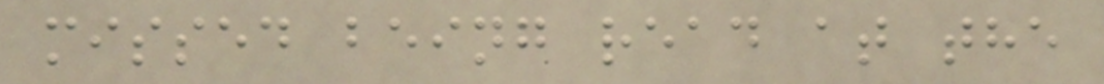missed being read at the
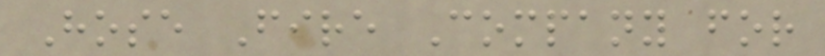Hose Fire Company for
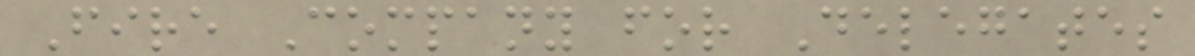Fire Company for Delegates
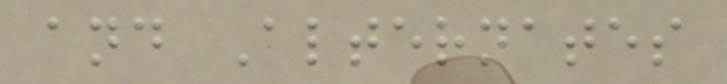and Alternates
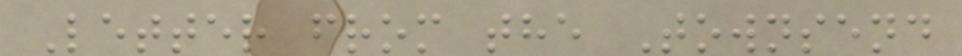Letter from the Townsend
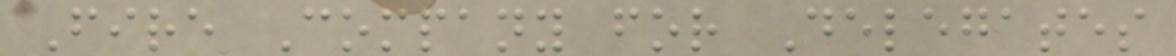Fire Company for Delegates
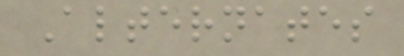Alternates
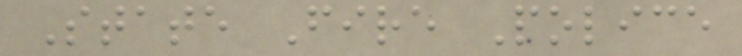State Fire Police
